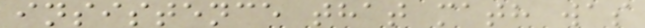insistence that math was
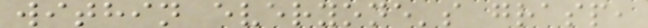within everyone's grasp,
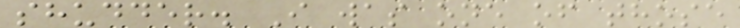shudder. I was one of those
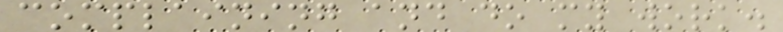complaining and do my work.
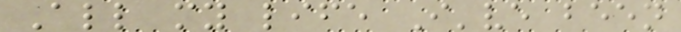All my life I've been
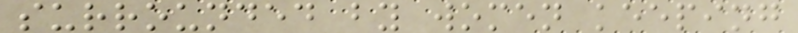surrounded by women keeping
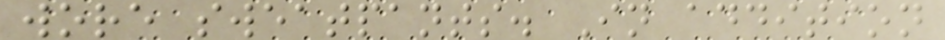wore sweatpants. In addition
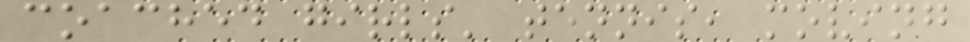coached girls' tennis, moving
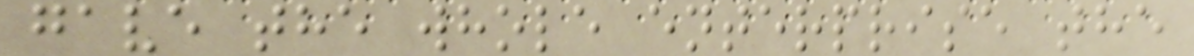gave the whole enterprise the
